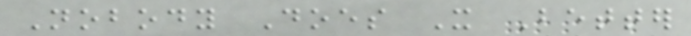Nobody Does It Better
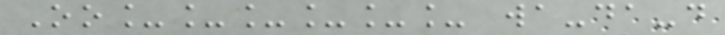Oo______ wa-da-do
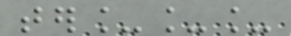ter___
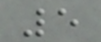5
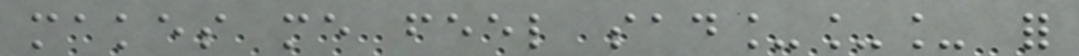makes me feel sad___ for
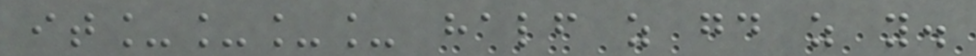it____ half as good as you.
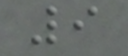9
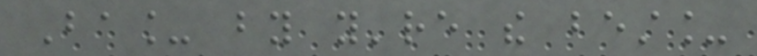Ba_ by you're the best_
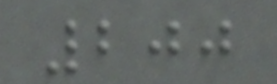200
